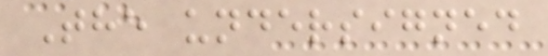The undersigned
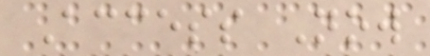Access Now
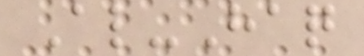Al-Haq
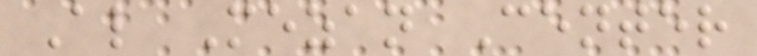Al Mezan Center
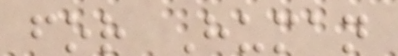for Human
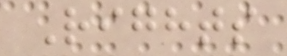Rights
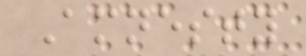Amnesty
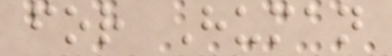for Human
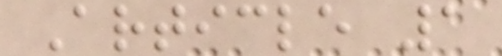Article 1
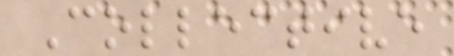Collective
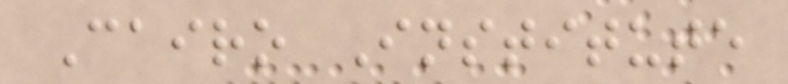Cairo Institute
